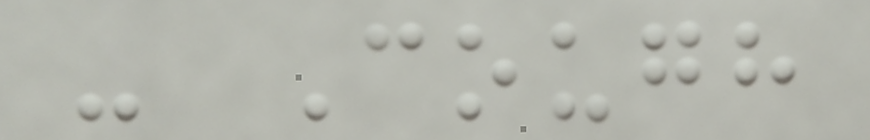- Cough
